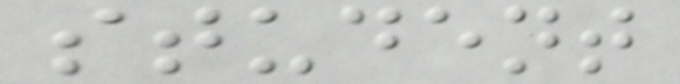student
